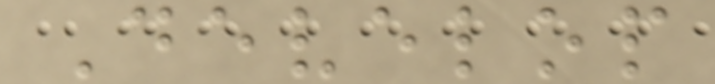Develop
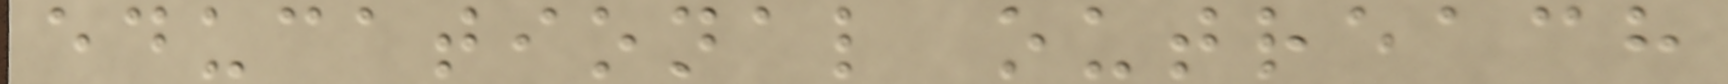educational outreach
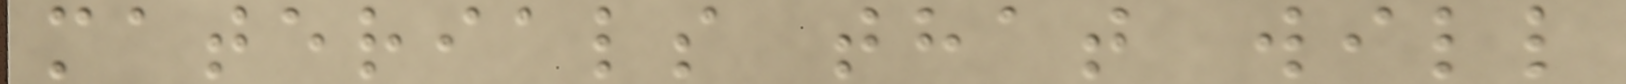materials that will
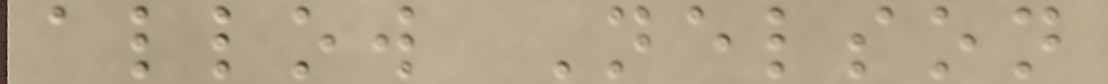allow Nelson
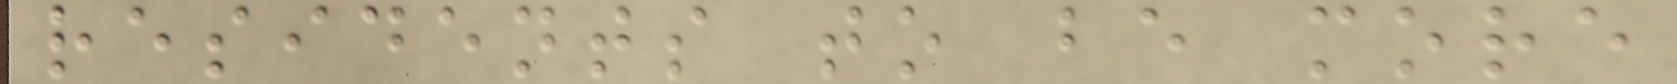residents to be more
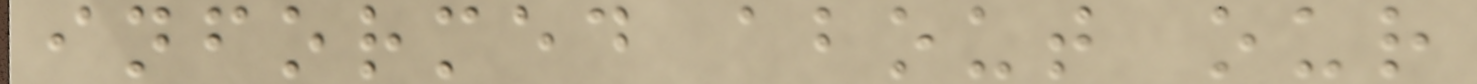informed about our
